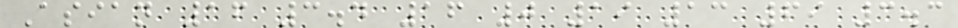Asian 16 3.4 16 0 19 13 69 3.3
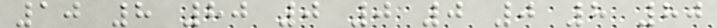10 8 80 0 0 0 0 8 80
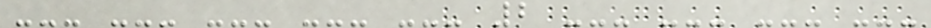--- --- --- --- --- 2 --- --- --- ---
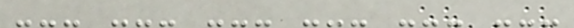--- --- --- --- --- ---
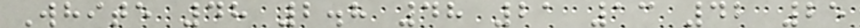White 48 2.8 48 21 13 42 25
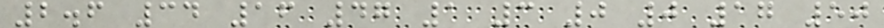2.6 34 16 47 1 3 0 0 17 50
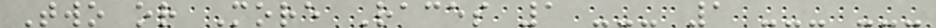Two or More Races 1 --- 1 --- ---
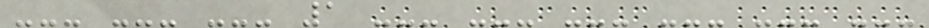--- --- --- 1 --- --- --- --- --- ---
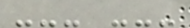--- ---
